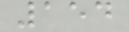154
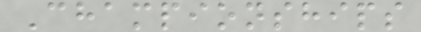Championships
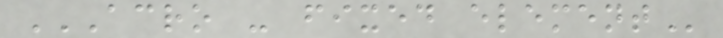ACRO - FIXED ELEMENT
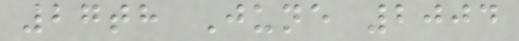27th June 2004
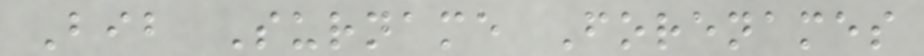Bib Surname Forenames
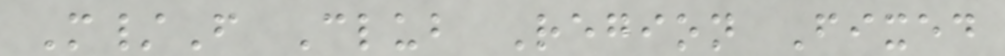M/F Club Region Fixed
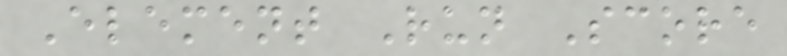Element Run Score
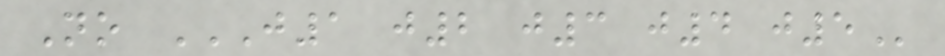No J1 J2 J3 J4 J5
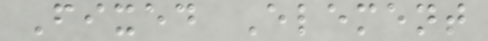Fixed Element
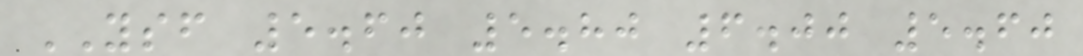YSF 5.60 5.80 6.00 5.60
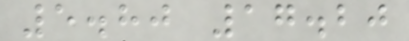5.80 17.20
